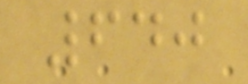640
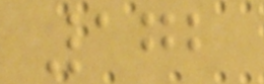172
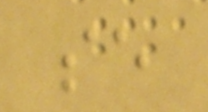se
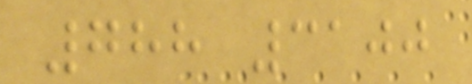788 3100
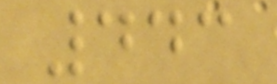443
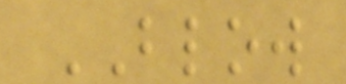BLOW
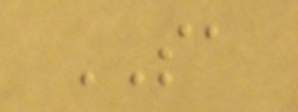SA
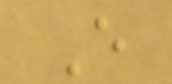E
